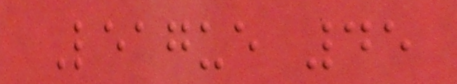League 45
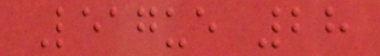League 28
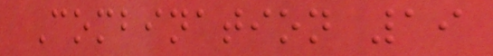Combination 19
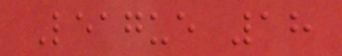League 18
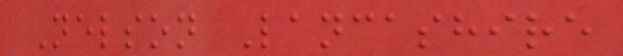Nelson Lancashire
